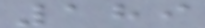189
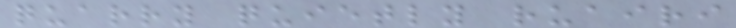quarry quietly ruairi
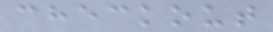checkout
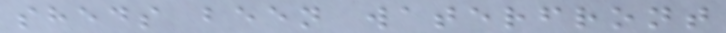sheds been waterfront
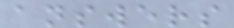answers
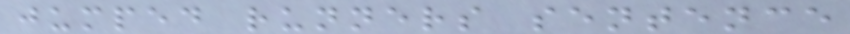jumped runners sentence
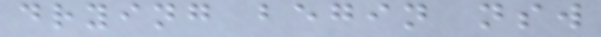drying begin nsw
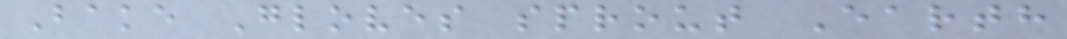Bake Gloves sprout Earth
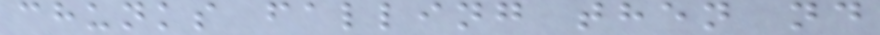chunks falling then nd
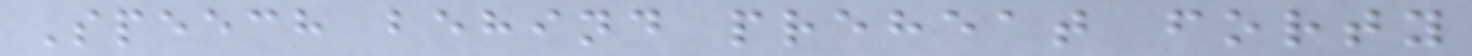Speech behind preheat forty
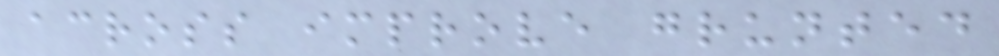across improve grunted
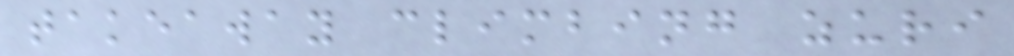takeaway climbing zuri
